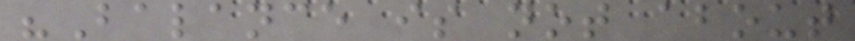"Balance is not about
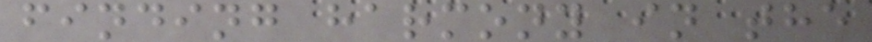finding harmony in the
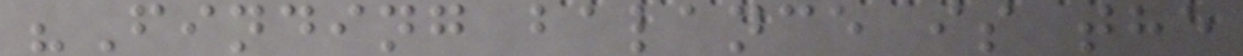"Finding balance is the
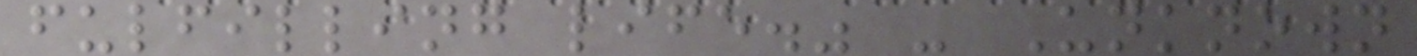fulfilling life." - Unknown
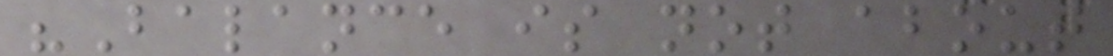"Balance is not about
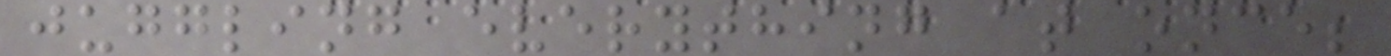juggling everything at once;
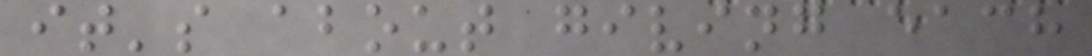it's about giving each
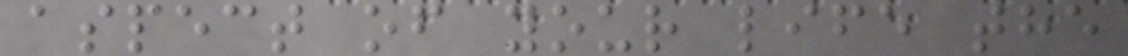aspect of your life the
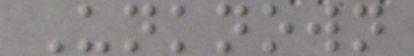Unknown
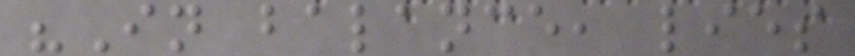"In balance, lies
